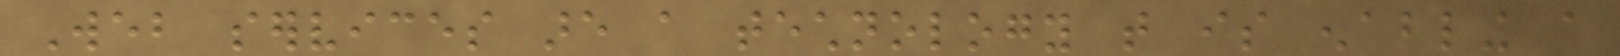Web services are a technology that is enabling a
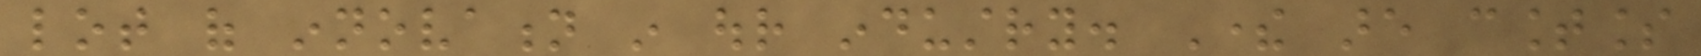lot of innovation in our industry. There are countless
